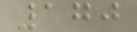170
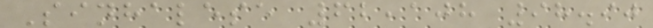Sinhalese 62,108 98.90
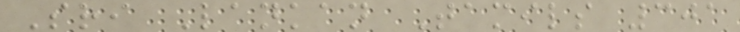Sri Lankan Tamils 301
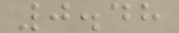0.48
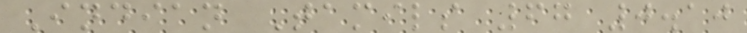Indian Tamils 67 0.10
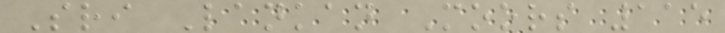Sri Lankan Moors 115
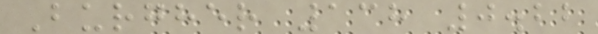Burgher 138 0.22
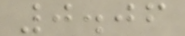0.06
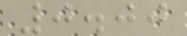0.00
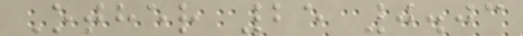Other 25 0.03
